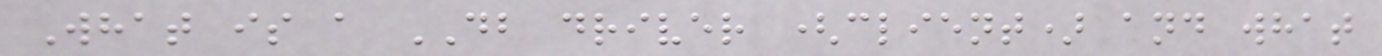What is a DB driver (client) and what
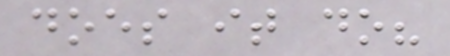does it do?
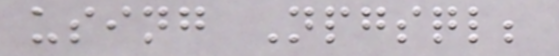using Npgsql;
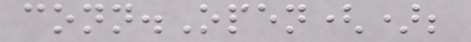conn.Open();
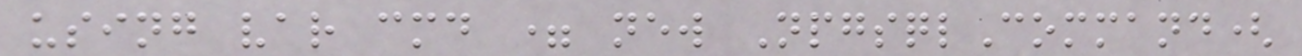using var cmd = new NpgsqlCommand(
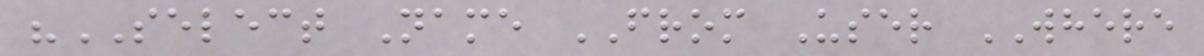"SELECT Name FROM User WHERE
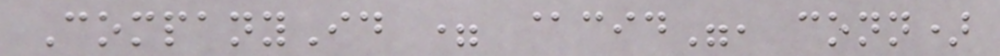CompanyId = @cid", conn)
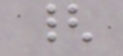{
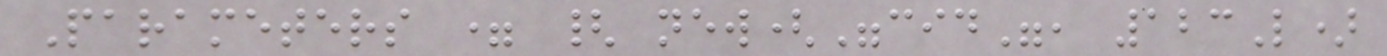Parameters = { new("cid", 123L)
